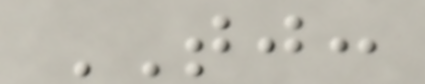TJ:
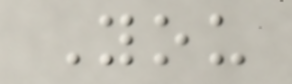You
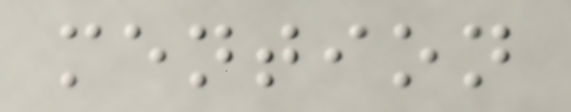mention
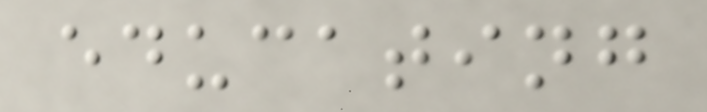educating
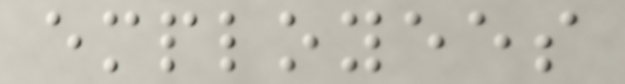employees
